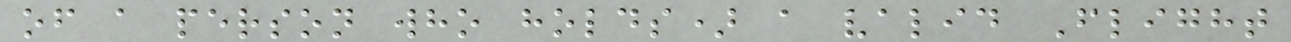of a person who holds) a valid Flight
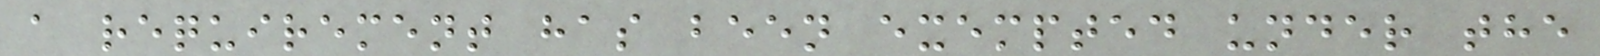a requirement has been exempted under the
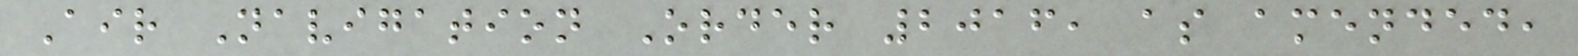Air Navigation Order 2016, as amended,
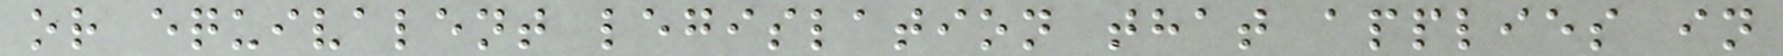or equivalent legislation that applies in
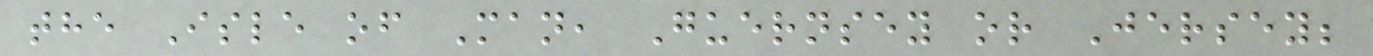the Isle of Man, Guernsey or Jersey;
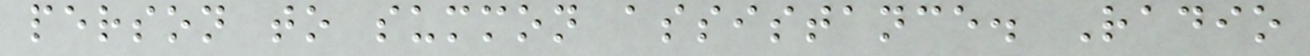person to summon assistance. Radio
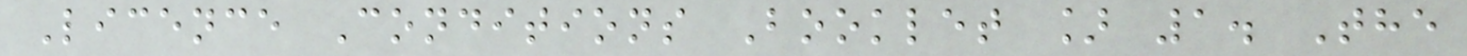Licence Conditions Booklet ] 1. The
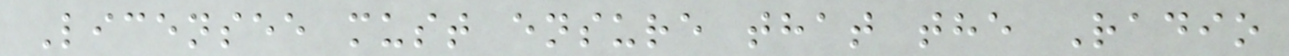Licensee must ensure that the Radio
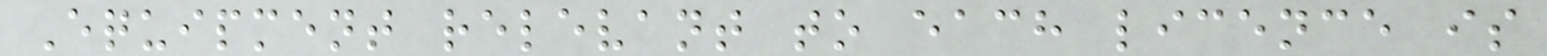Equipment relevant to each licence is
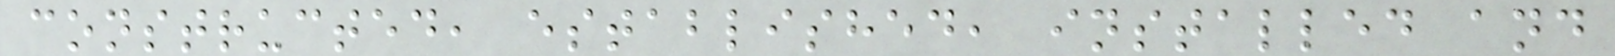constructed, established, installed and
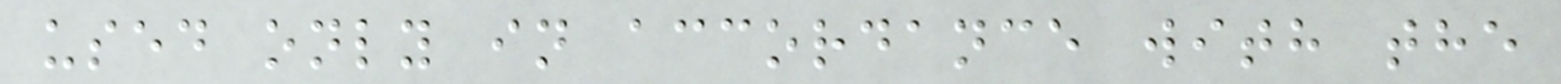used only in accordance with the
